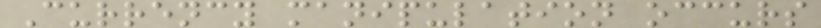Currency manipulation occurs
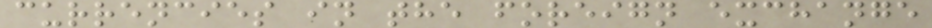currencies in the foreign exchange
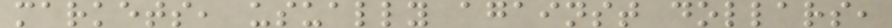markets, usually against dollars,
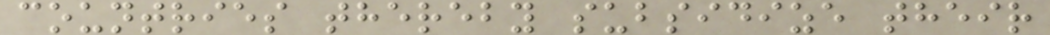countries thereby subsidize their
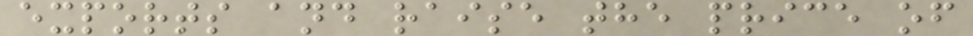exports and raise the price of
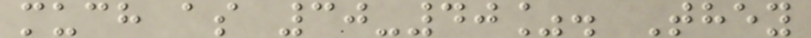much as 30-40%. They
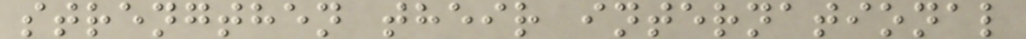strengthen their international
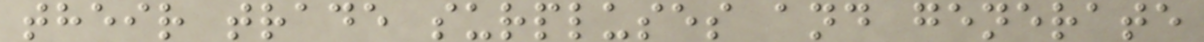their trade surpluses and generate
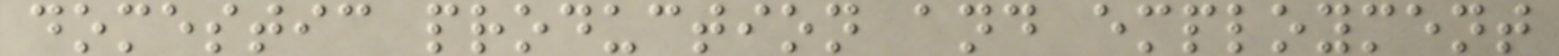domestic production and employment
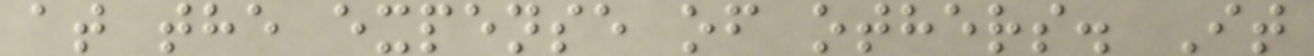at the expense of others. It
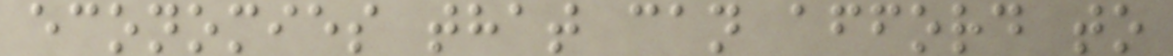economies that can afford to
